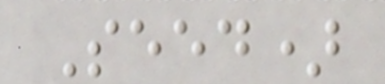Seed)
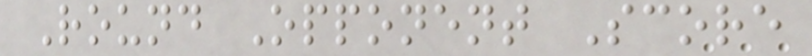Round Opponent Score
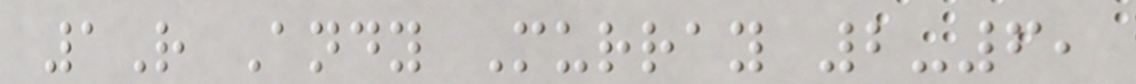1R Andy Murray 2-6,
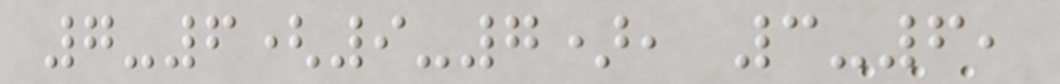7-6(9-7), 3-6,
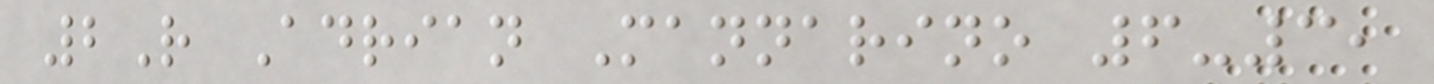2R Adrian Mannarino 6-3,
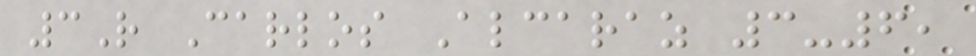3R Carlos Alcaraz 3-6,
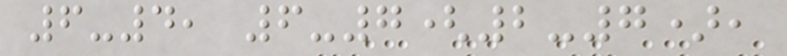6-4, 6-7(2-7),
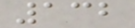132
